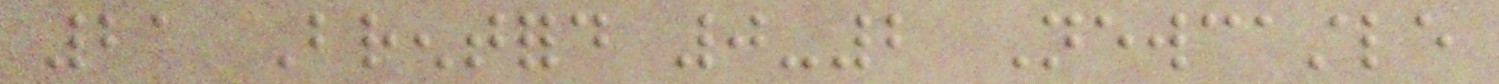21 Brentford 0-2 Newcastle
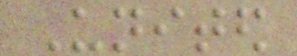United
